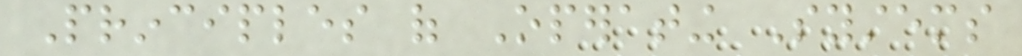Principles of Operating Systems
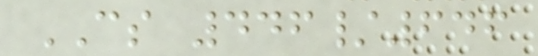CS 446/646
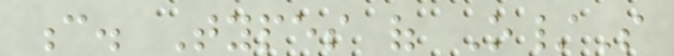c. Types of O/S
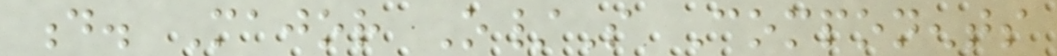d. Major O/S Components
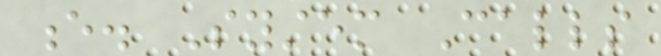e. System Calls
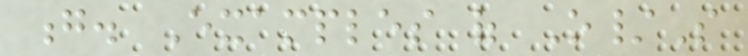g. Examples of O/S
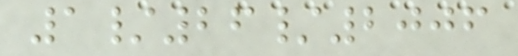1/26/2006
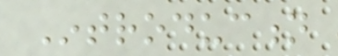Introduction
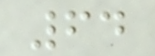64
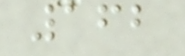162
